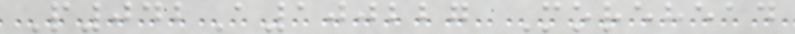P042A100227 Morehead
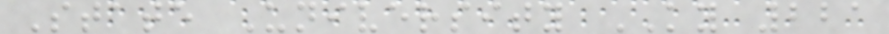State University KY 221
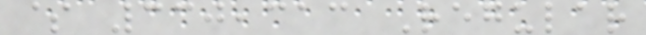$ 330,313 Regular
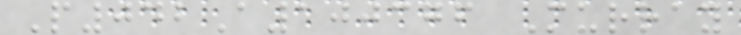P042A100376 Murray
